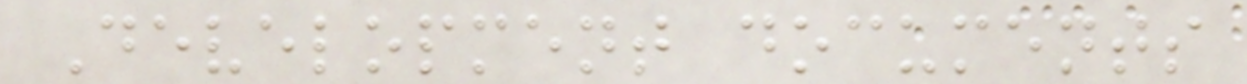Development documents
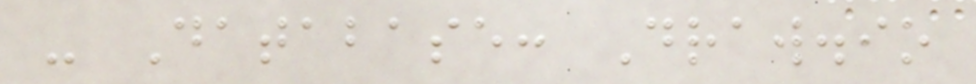- Database: Draw.io
